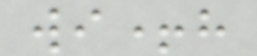wi+h
